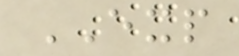EXP
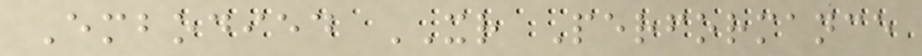Embodied XR Performance
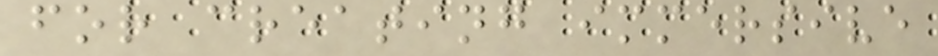for creating immersive
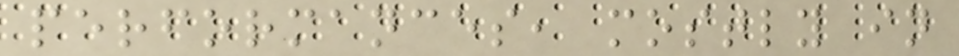performances, mostly in
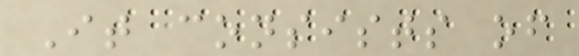It consists of
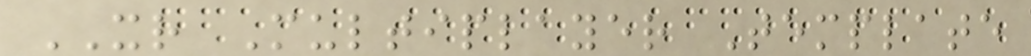XR Multiplayer Template
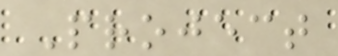Project
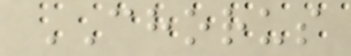CHORUS
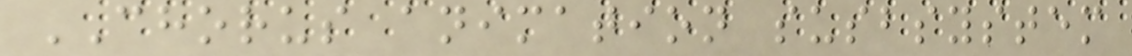CHORUS animation susbsystem
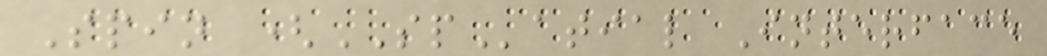Spin (SPatial Interface
